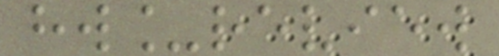hw_review
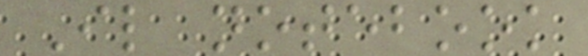Il notebook
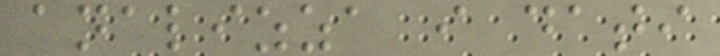analizza i dati
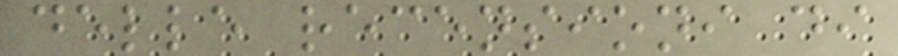delle recensioni di
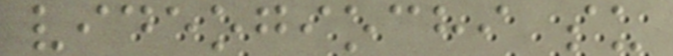videogiochi su
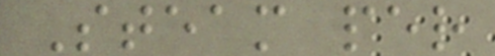Steam per
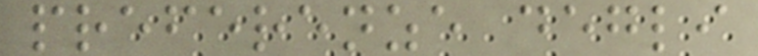preferenze degli
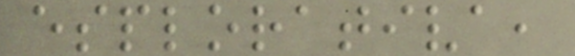esplorativa,
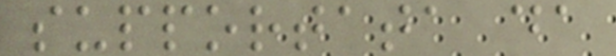supportata da
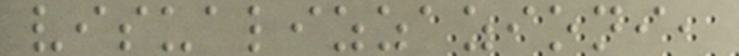visualizzazioni,
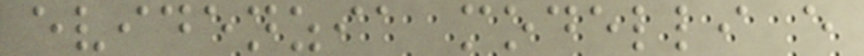evidenzia modelli e
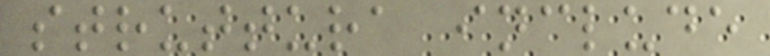struttura include
